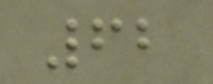62
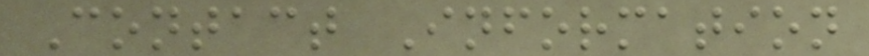Contact Information
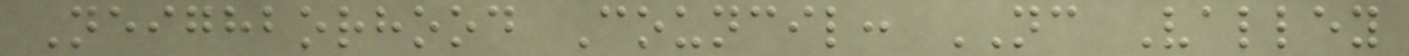Neighborhood Council: NC Valley
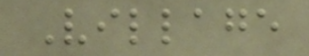Village
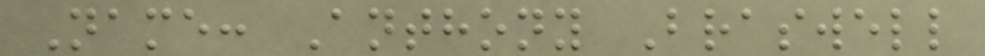Name: Anthony Braswell
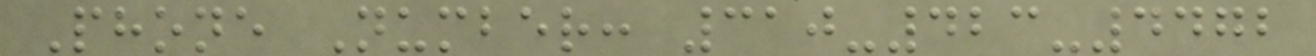Phone Number: 310-423-4472
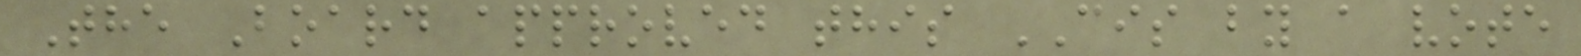The Board approved this CIS by a vote
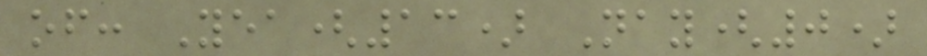of: Yea(13) Nay(0)
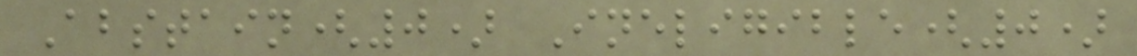Abstain(0) Ineligible(0)
